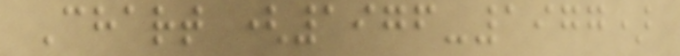Chart (1976-1977)
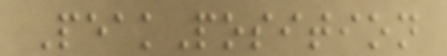PeakPosition
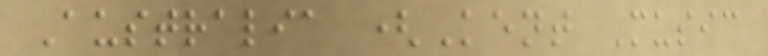Australia (Kent Music
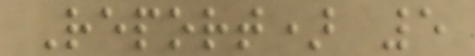Report) 5
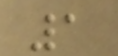1
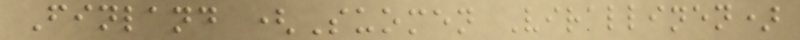Finland (Suomen Virallinen)
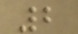2
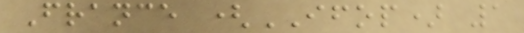France (IFOP) 1
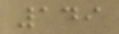149
